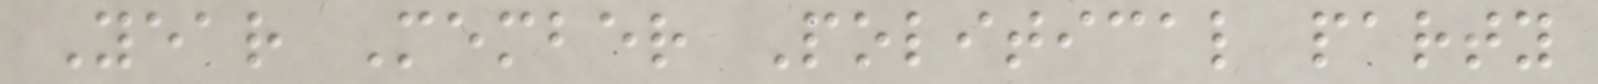Year Member Political party
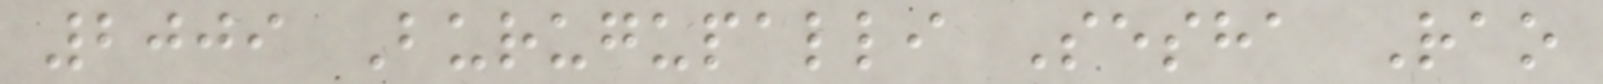2009 Burugupalli Sesha Rao
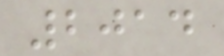2014
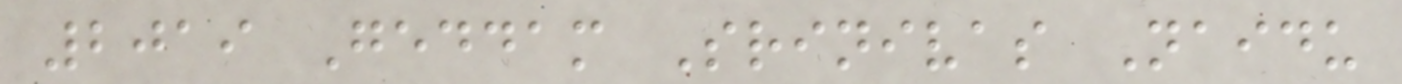2019 Geddam Srinivas Naidu
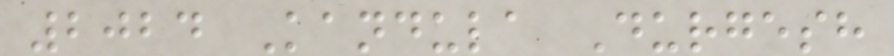2024 Kandula Durgesh
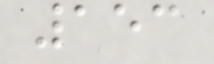153
